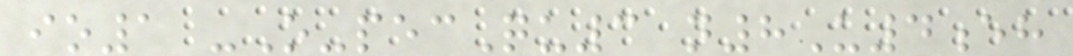io1 -O-pecQu3 n8U4eh
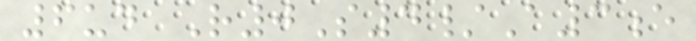6ud R0S4/A3e
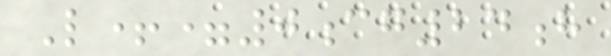L+=0cg24h
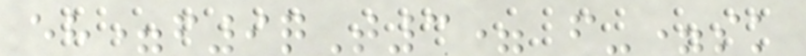eh=f9qT3= f-=sk
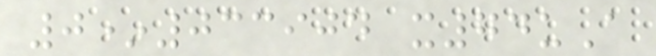0*033904 x74uA
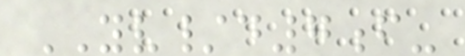YV/d7f-
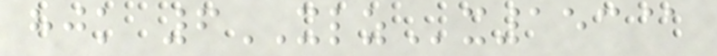hjk 6XLZx153@
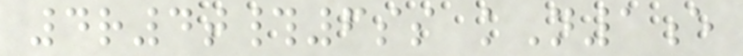4r4t#6ss kN1e
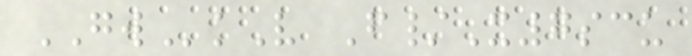GWkV F/X7scu
